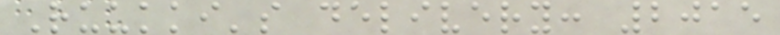Ruukki's delivery: 2015
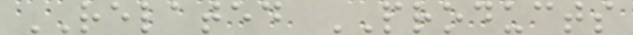RELATED PRODUCTS
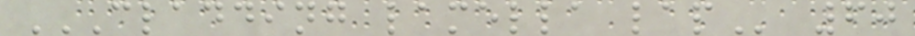CLADDING LAMELLA LAP 60
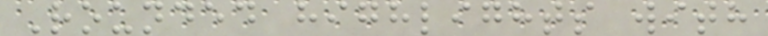Rounded highlights with
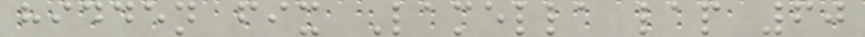hidden fix Lamella lap 60
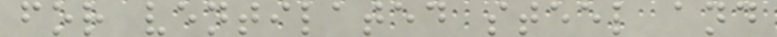for ventilated steel and
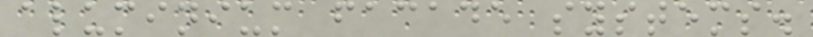aluminium facade systems.
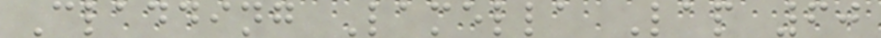Cladding Lamella Lap 60
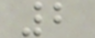2
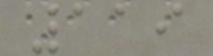119
